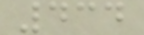434
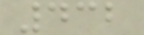432
